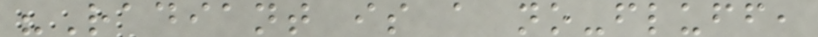"Radiant is a no-fluff,
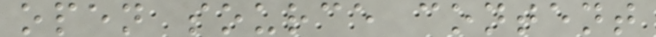open source content
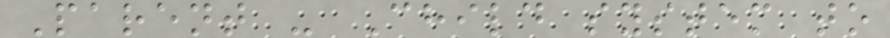Parent - Child system to
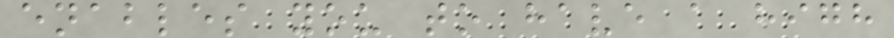enables you to have a high
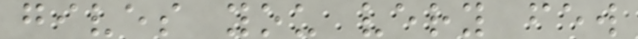gives you very few
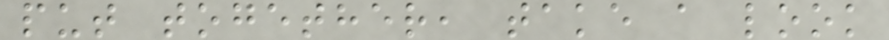put together, take a look
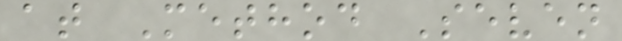at Method Seven
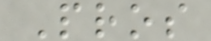Pros
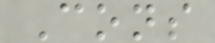Cons
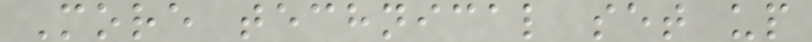More technical set up
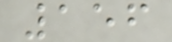156
